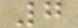7
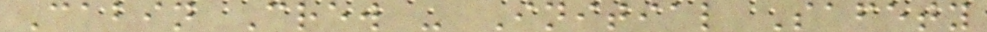Cabin Crew - Initial Safety
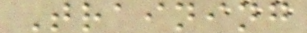Training
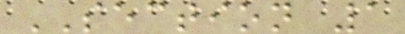SECTION 1
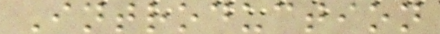Introduction
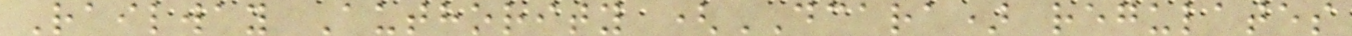Railway Authority (DCARA) regulates
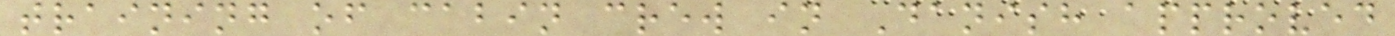training of cabin crew in Danish approved
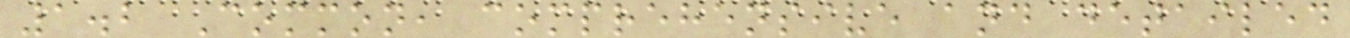1.2 Common, comprehensive and detailed
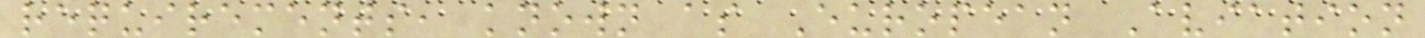requirements, known as European Aviation
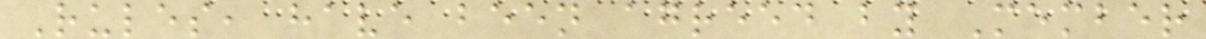Rules, have been agreed by Member
